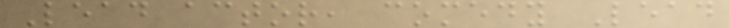Lead actor, comedy Lead
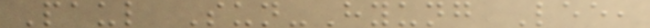Paul Sun-Hyung Lee,
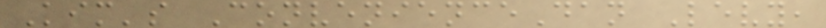Kim's ConvenienceDan Levy,
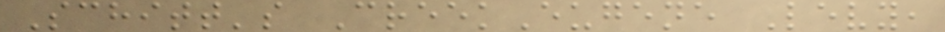Schitt's CreekEugene Levy,
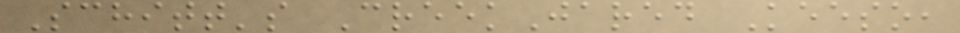Schitt's CreekJared Keeso,
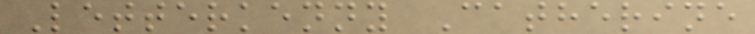Letterkenny Catherine
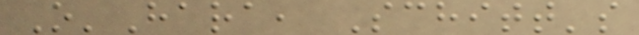O'Hara, Schitt's
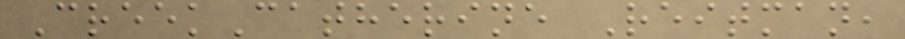CreekCatherine Reitman,
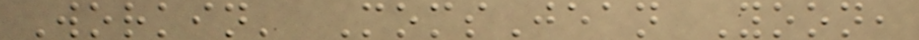Workin' MomsJean Yoon,
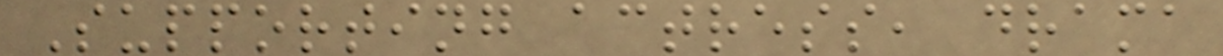Supporting actress, drama
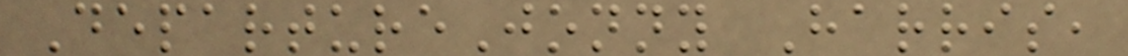DepartureJonny Harris,
